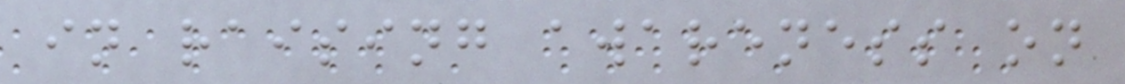in raising awareness on
